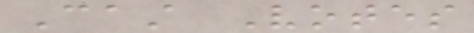Cast Votes
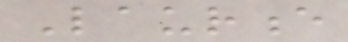Laurence
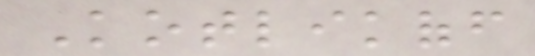Kotlikoff
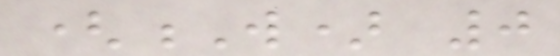(W) 0
